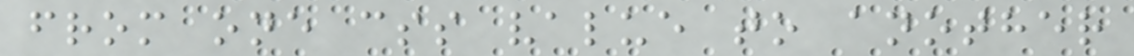from one css value to another
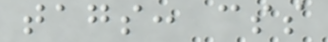tags: css
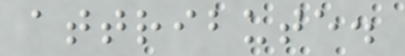attribute.
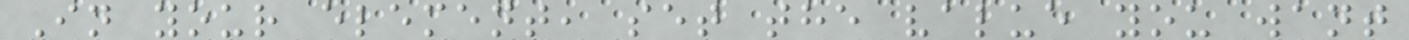In your element, set the value you want
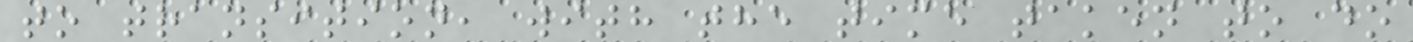to transition, with the time taken to do
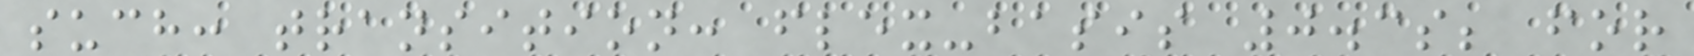such: transition: flex-basis 0.3s; for
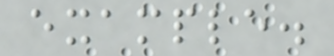example.
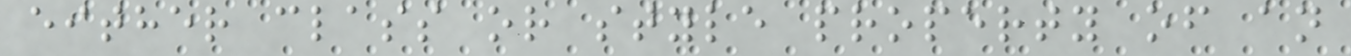either class or style property of an
